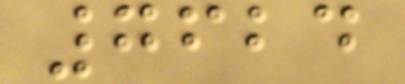7624
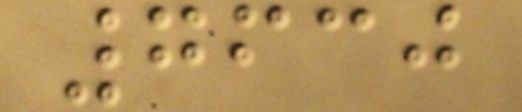7630
